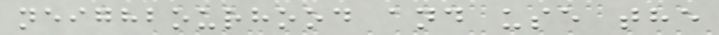neighbourhood and use the
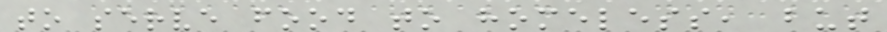to serve food to homeless, but
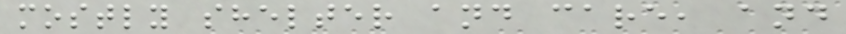mostly shelter and care, and
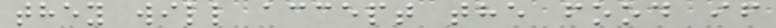they will accept the food if
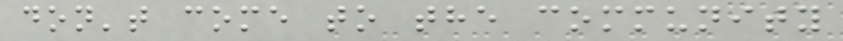don't come to the community
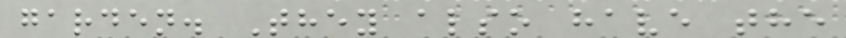garden. They also have the
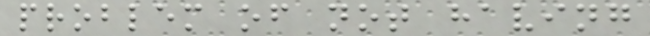problem of not having
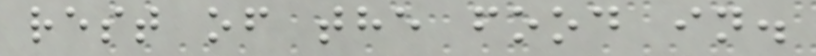rest of the food in.
